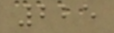225
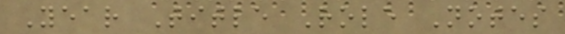Year Title Role Notes
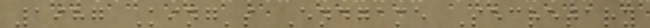1987 King's Endgame Secretary
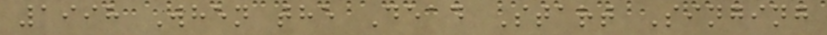1998 When the Dead Start Singing
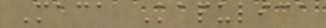Maca Kapulica
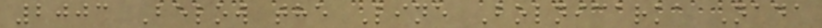2003 Below the Line Bolnicarka Nada
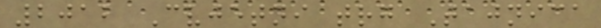2012 Cvjetni trg Tajnica
